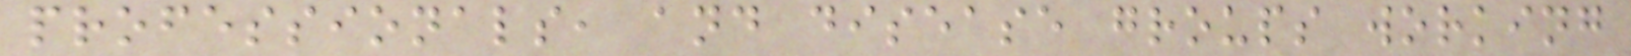professionals, and disease groups working
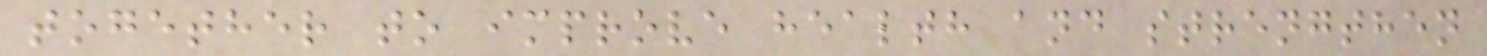together to improve health and strengthen
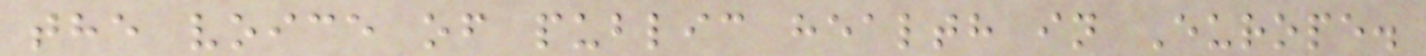the voice of public health in Europe.
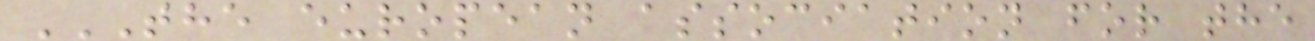THE EUROPEAN ASSOCIATION FOR THE
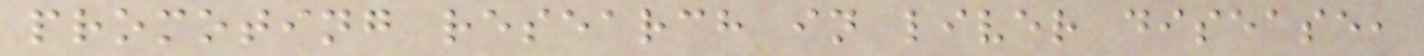promoting research in liver disease,
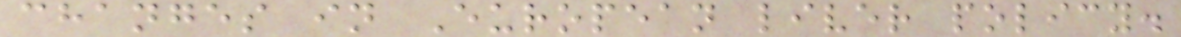changes in European liver policy.
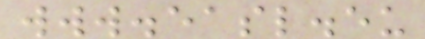www.easl.eu
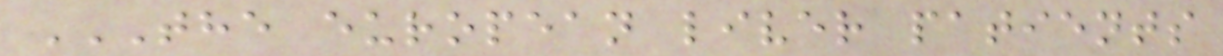THE EUROPEAN LIVER PATIENTS
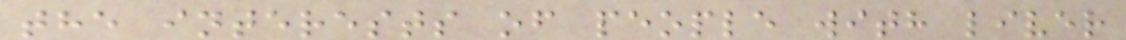the interests of people with liver
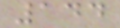144
